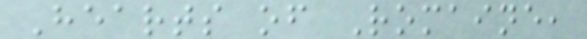Hearts of Romaine,
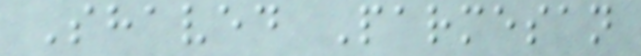Shaved Parmesan
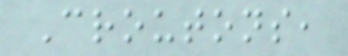Croutons,
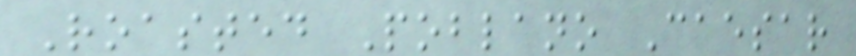Roasted Poblano Caesar
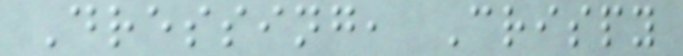Dressing, Crispy
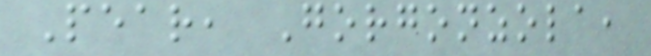Pear, Gorgonzola,
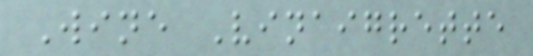Wine Vinaigrette
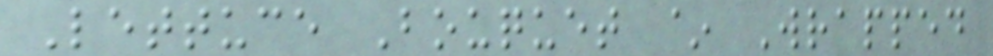Lettuce Bouquet ~ Wrapped
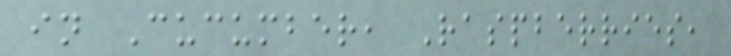in Cucumber, Raspberries,
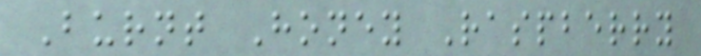Burnt Honey Raspberry
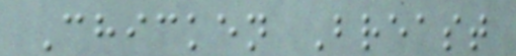Chicken Breast
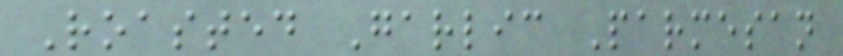Roasted Garlic Parmesan
